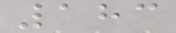183
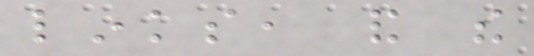links, and the
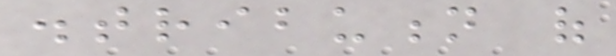distribution of
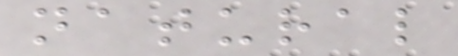natural
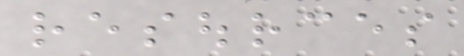resources
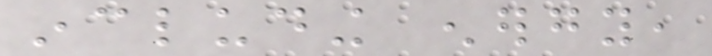including energy,
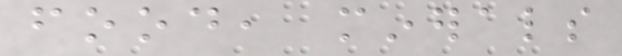food, minerals
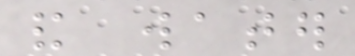and water
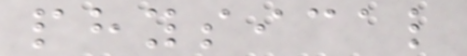physical
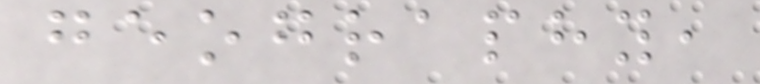geography,
